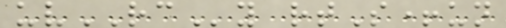uvRCy rtS+un
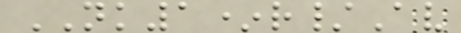NK1*r/Av
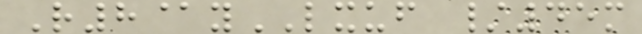R8@yLXUF /45m
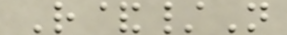R&/N
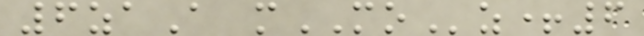6zaA mMOz+6
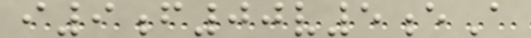i9f00v5eA
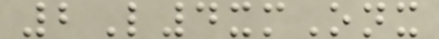2L4xmOnx
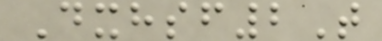Dxhsf2T
